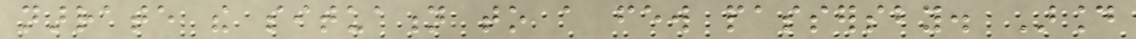narrate the situation to a few passersby. Around
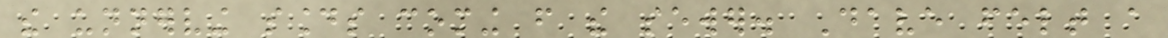the unnerving sounds coming from the sewer. Dave felt a
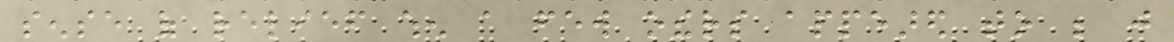sense of relief when a few others appeared to be just
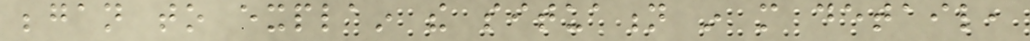began to explain the situation in more detail,
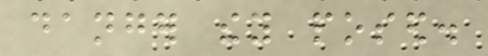danger they posed.
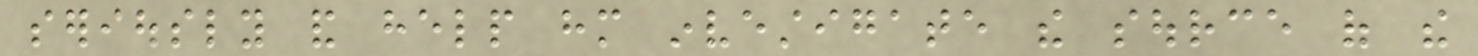seriously and help him investigate the source of the
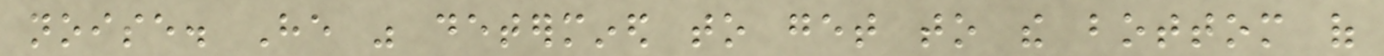noise. He was determined to get to the bottom of
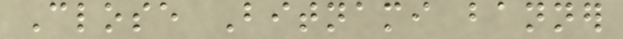Close Bitnami banner
